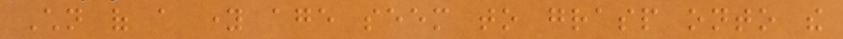Children of a young age seem to grasp onto the
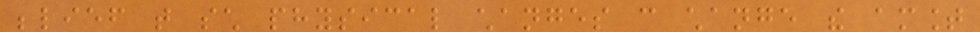belief that such physical changes can change the amount
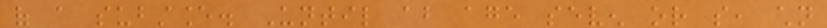of a substance. Until about age seven or so, children
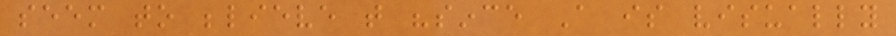seem to believe that "since A is visually
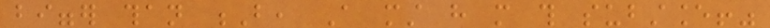bigger than B, A must have more this substance!"
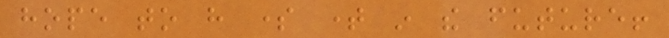hope to have some time in the future!
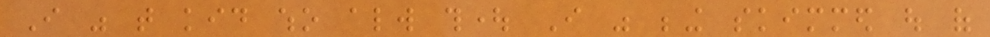I was that kid who always thought I was being skimmed out of
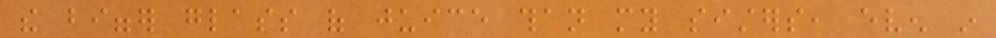the bigger glass of juice than my sisters, even in
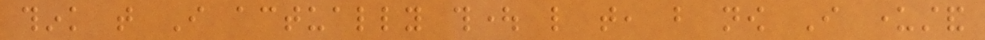think that I actually thought like that, but now I understand
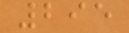295
